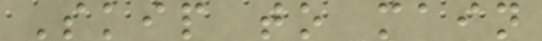Skip to main
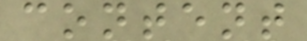content
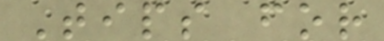Tips for
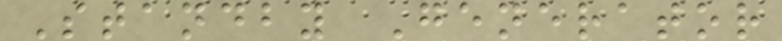Standby Generator
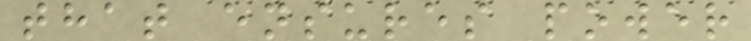that ensures power
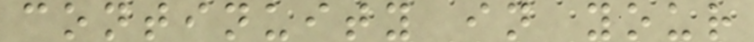continuity in your
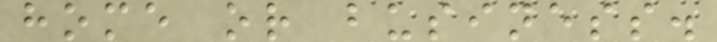home or business.
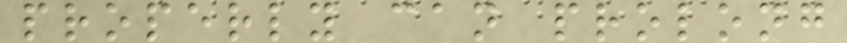properly can prolong
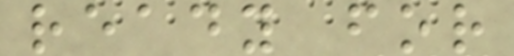ready for
